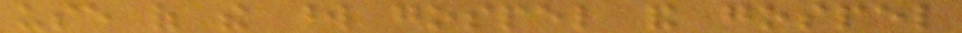use of the word gospel and gospel
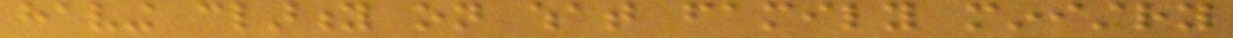having clarity on what family ministry
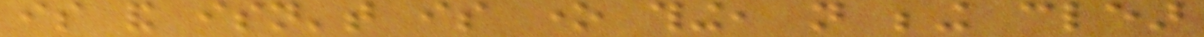is and isn't is one thing, not being clear
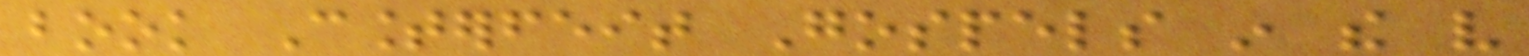book Counterfeit Gospels in the very
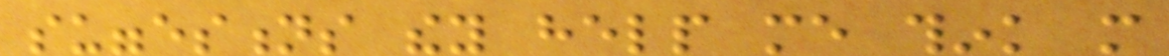suggestions they help me think more
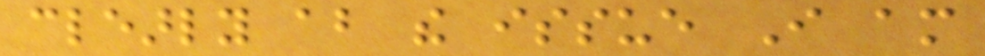clearly about the issue I am
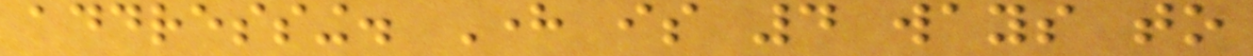addressing. Here is 4 ways to
